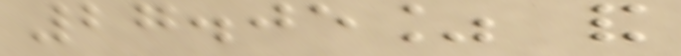27.05% and
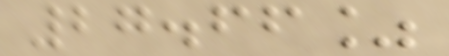27.66%
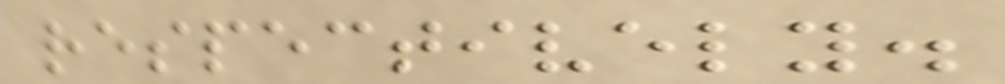respectively.
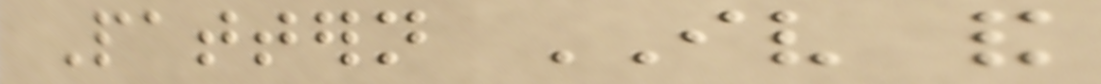Pattern IV and
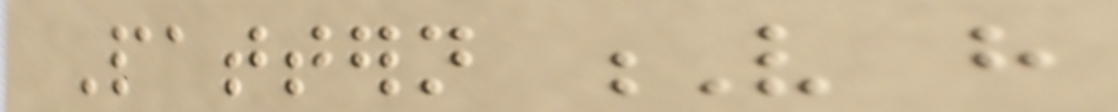Pattern V have
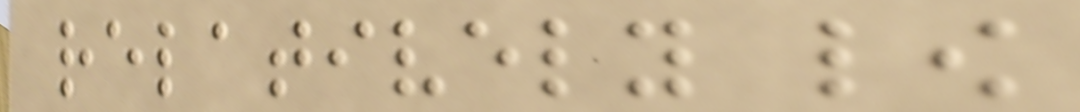relatively low
